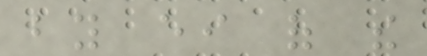by either of the
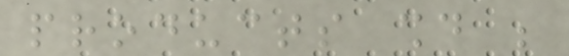products should be
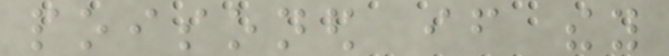poisoned if they
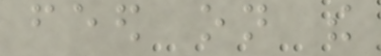feed on the
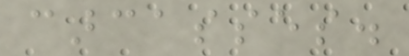carcasses.
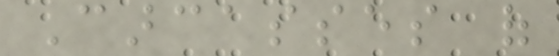Carcasses of
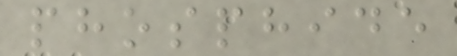phosphide
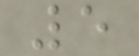5
